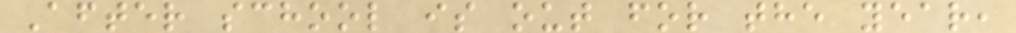After school is out for the year,
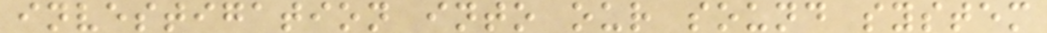investigation into our sound system
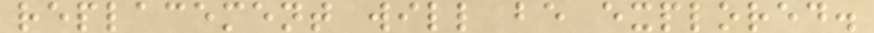replacement will be explored.
